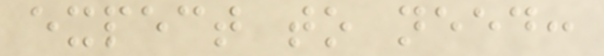expect to need:
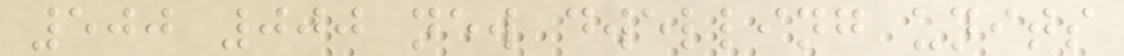500 000 new dwelling units
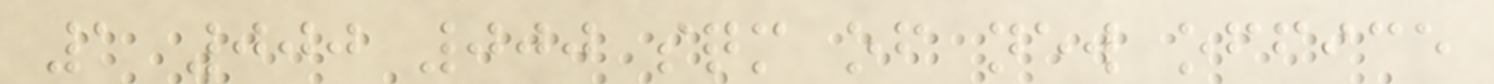1 000 000 sqm of new office
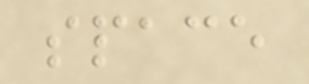space
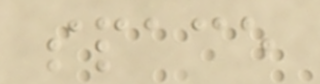space
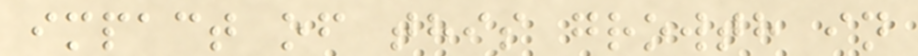impact of this growth in
